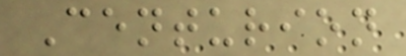Centurion
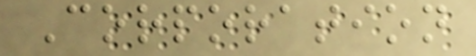Corporation
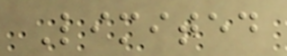Limited
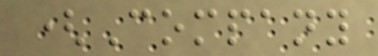(Company
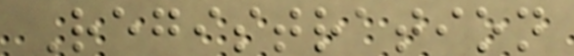Registration
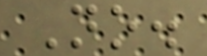No.
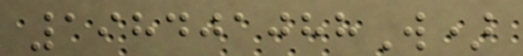198401088W)
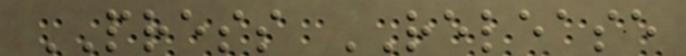PRESS RELEASE
